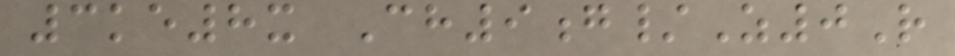3ke8x Ch9g/Z0R
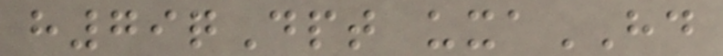h79qDpt uxaHD
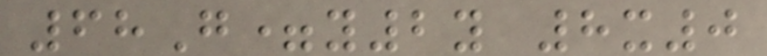68G=y2y 8x0
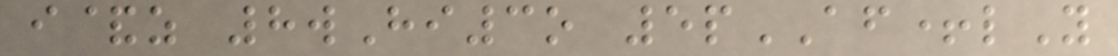i&z 8wHi3o 5pAF+lY
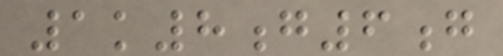1k8g6g
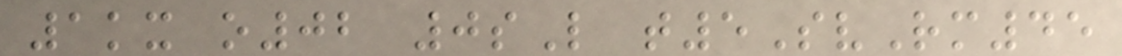1kx o02 0sL t5SvRm45
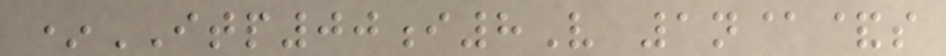*ITP00i8V 1n@&s
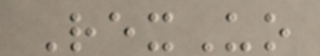RexUo
